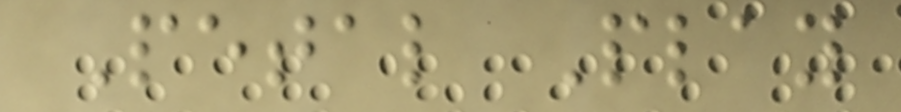Petal Play
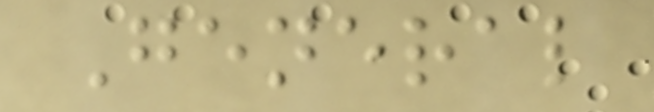General
